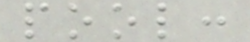pool:
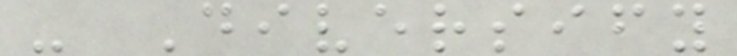- Diversify
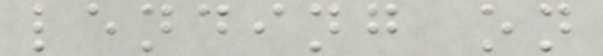lending on
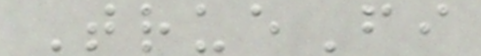TrueFi
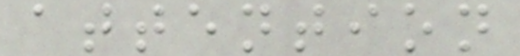attention
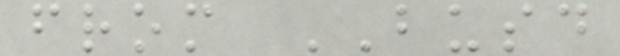from BUSD
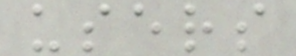users
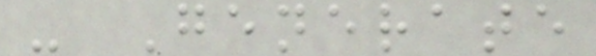- Generate
